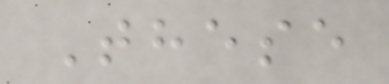These
